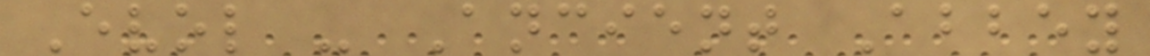Evol - Ancient Abbey
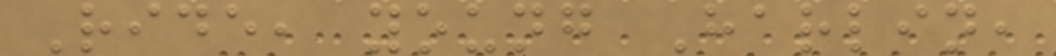Ride, young Harlin,
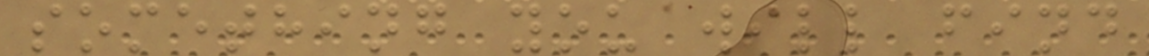something you will find
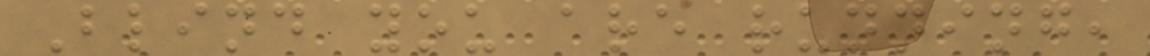Blind you are running,
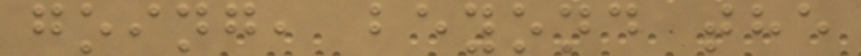going, beyond the
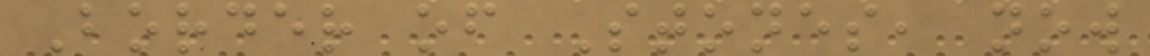Border of Stones, now
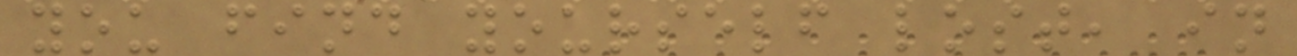you find yourself lost, in
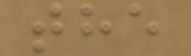the
